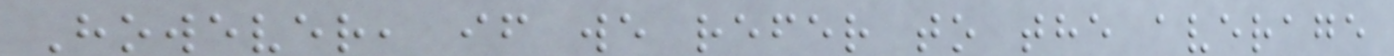However, if we refer to the average
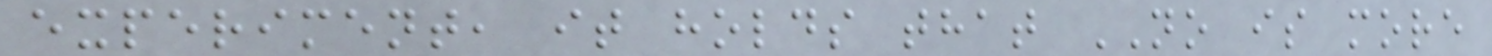experiment, it holds that NO is more
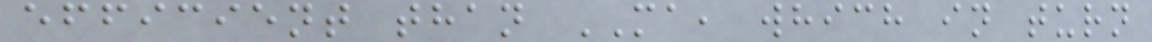efficient than MA, which in turn
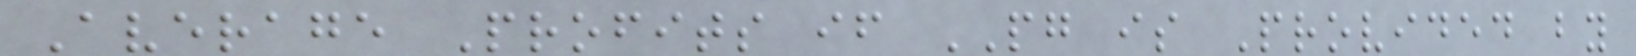Average Profits if PG is Provided by
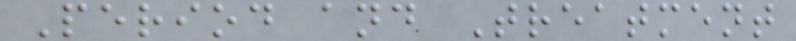Period and Treatment
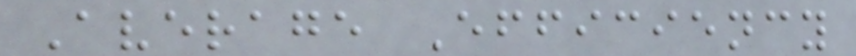Average Efficiency
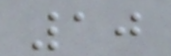10
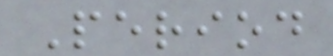Period
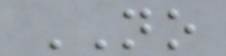NO
